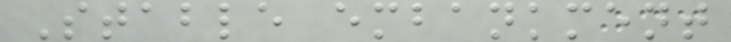Stable embankment
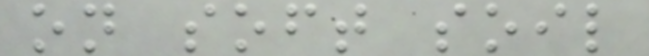on soft soil
